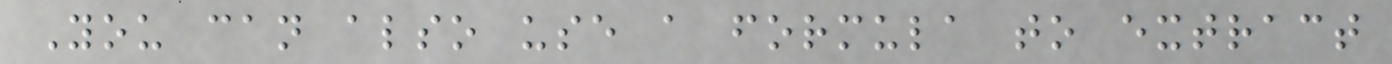You can also use a formula to extract
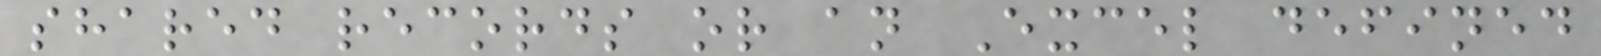shared records or an Excel defined
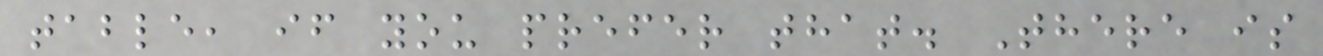table, if you prefer that. There is
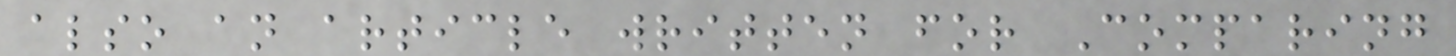also an article written for Comparing
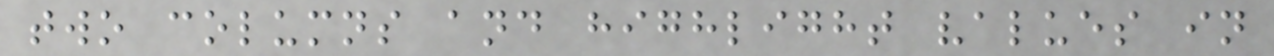two columns and highlight values in
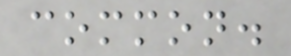common.
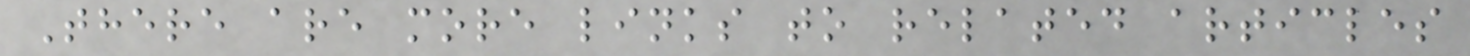There are more links to related articles
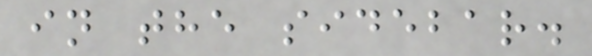in the sidebar.
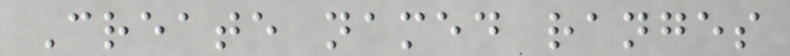Create named ranges
